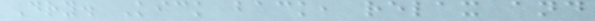Dry. Kick back, relax and
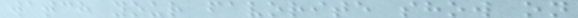watch your favorite show on
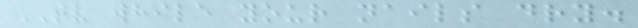TV while your nails dry.
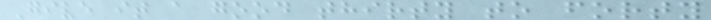Give it a good thirty to forty
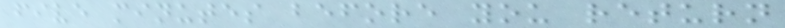five minutes before you return
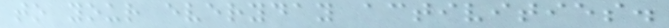to your everyday activities.
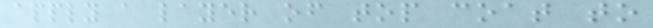apply a layer of top coat to
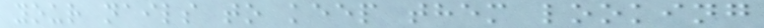your nails to keep them looking
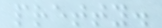pretty.
